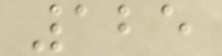125
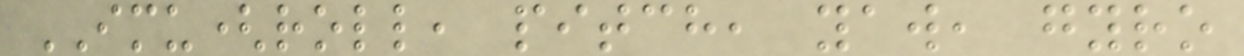IMU(roll, pitch, yaw, gyro
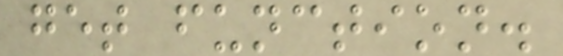get function.
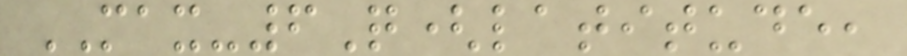MAX-6Q(latitude,
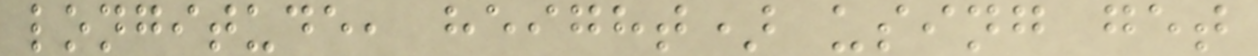longitude, height) using get
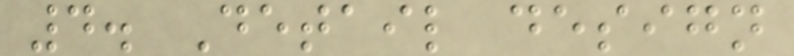4. Detail design
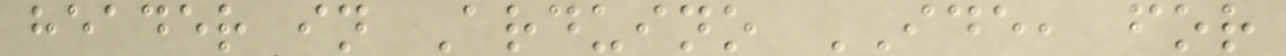header in Arduino IDE, for
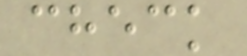check
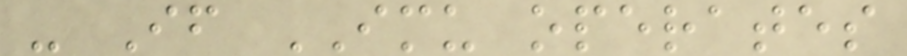- If IMU operates
